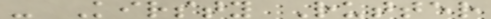- Kirsty Rutter
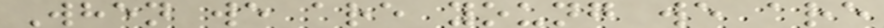When we are young we are
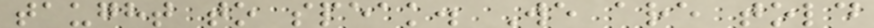taught to speak. We are told
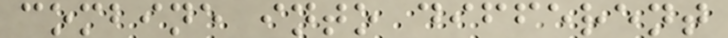combine into different
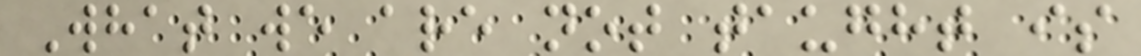What we are not taught is
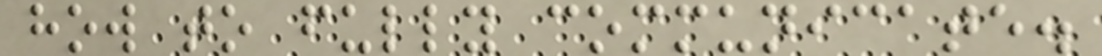how to fully communicate.
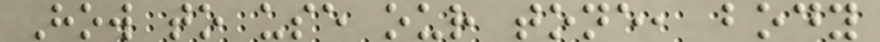How to use our tone, body
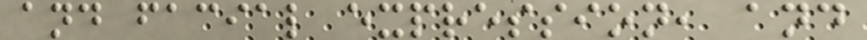and facial expression, and
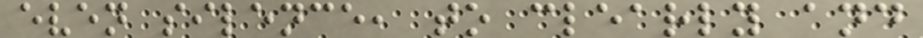even silence, to clearly and
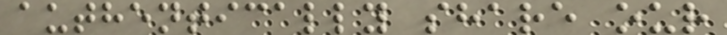authentically share our
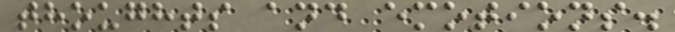thoughts and emotions.
